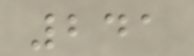241
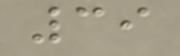39
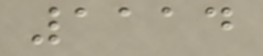1114
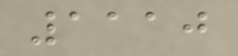1110
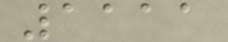1111
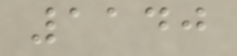1140
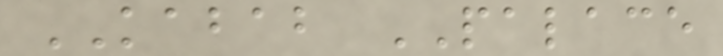KABAB PALACE
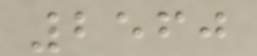2560
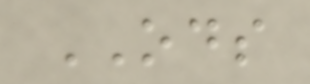ODS
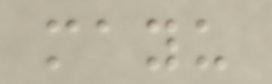mayu
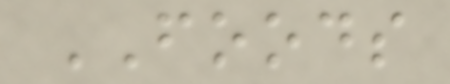FOODS
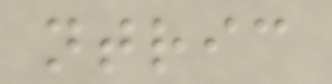ntric
